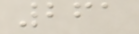261
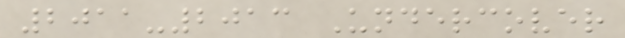2011-2013 Undercover
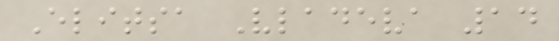Elitsa Vladeva 14
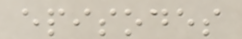episodes
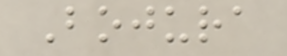Bojura
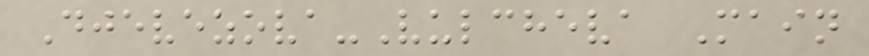Djevezova-Vulcheva Main
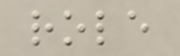role
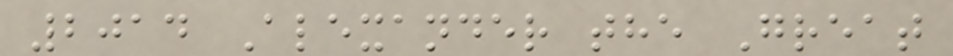2014 Alexander the Great
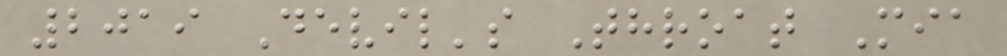2019 Devil's Throat Mia
